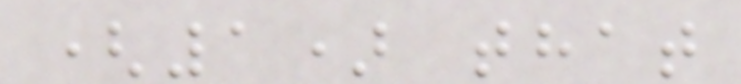(1) that
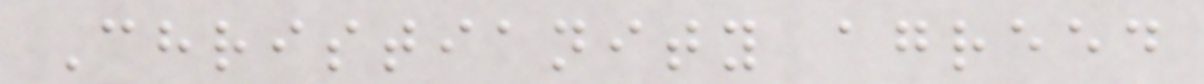Christianity agreed
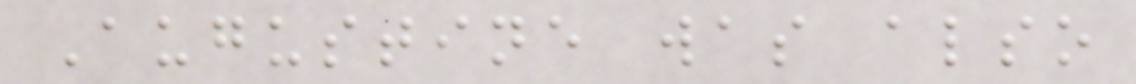Augustine was also
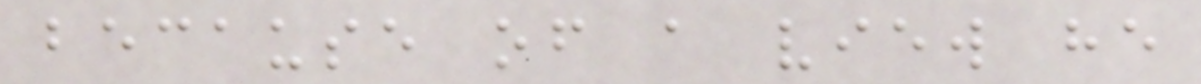because of a view he
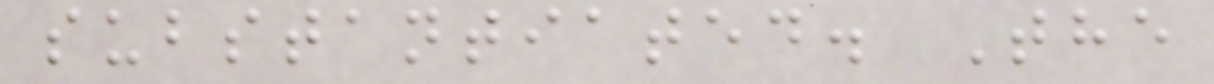substantiated. The
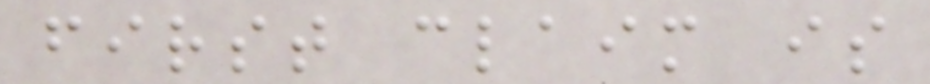first claim is
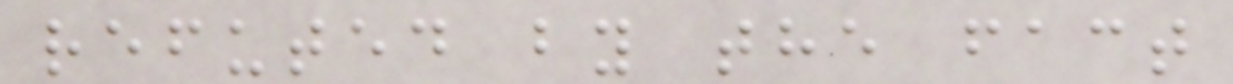refuted by the fact
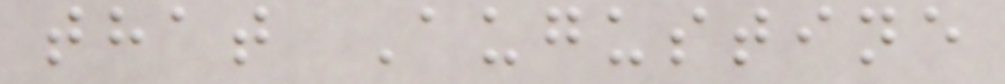that Augustine
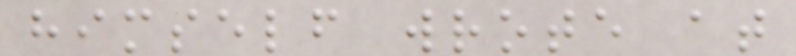himself wrote at
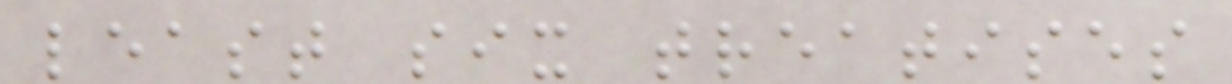least six treatises
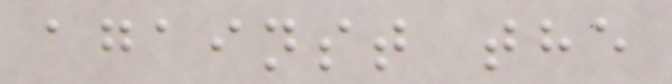against the
